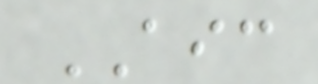AIC
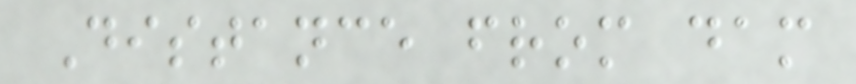Distance from dam
